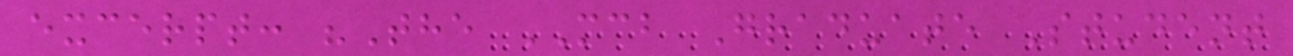excerpt: "The MCB Graduate Student
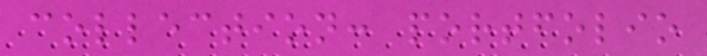collection: portfolio
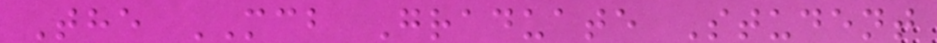The MCB Graduate Student
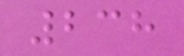238
